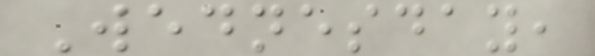Wednesday,
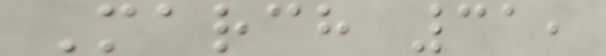March 31,
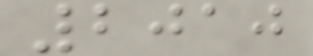2010
